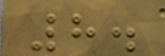8.
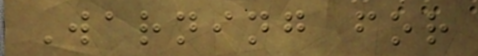Warning for
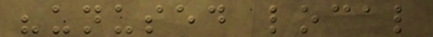"unused local
